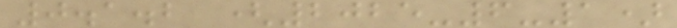0.1.2 (2025-6-1)
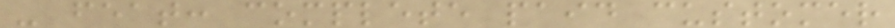- feat: complete paid customer
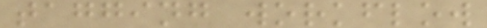tagging workflow
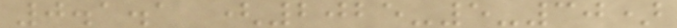0.1.1 (2025-5-30)
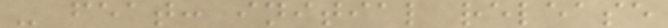- feat: initial release
